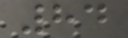84
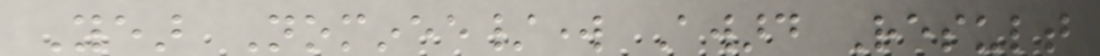Year Nominee/work Award Result
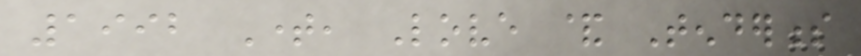1992 Time, Love & Tenderness
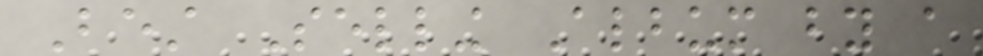Best Selling Album by a
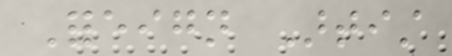Foreign Artist
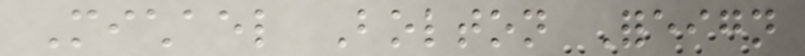Michael Bolton Foreign
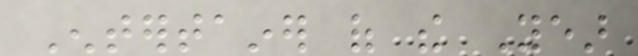Entertainer of the Year
